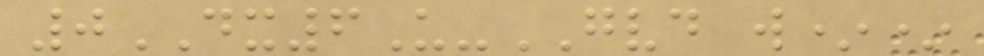0DX6U-GVD w**
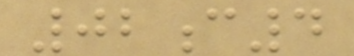02c4
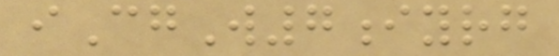iCgW7iyrg
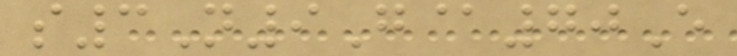s3N9G@70E
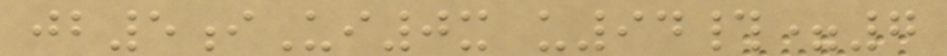jb5iUi0x u94#=7
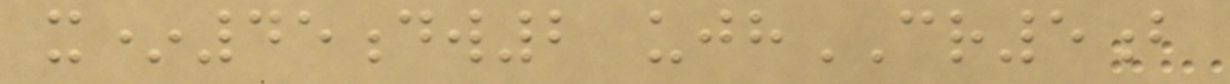x*45dw2 ujhCR5b
